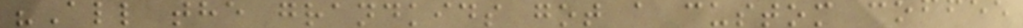"All the grandkids got a custom coffee
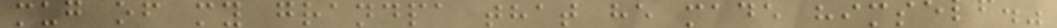mug of my grandpa that he made himself."
